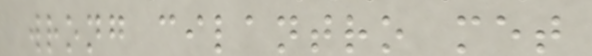wrong cilantro met
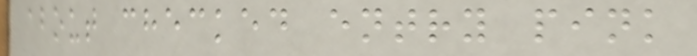about checked entry pink
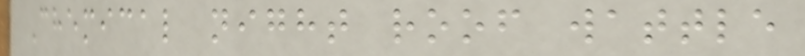Chemical night roof wattle
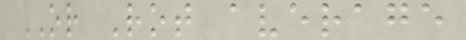OR Rot average
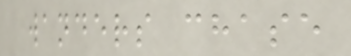wanders chase
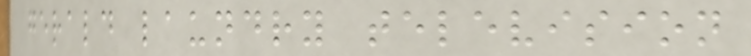gerald laundry television
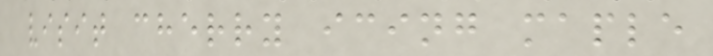visit cherry icing maple
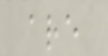are
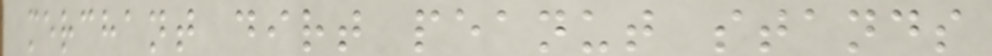merchant dirt peanut stands
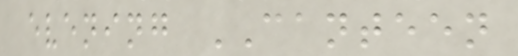evening CANTEEN
